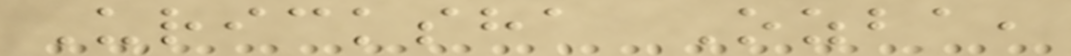Uricksha Ozba,
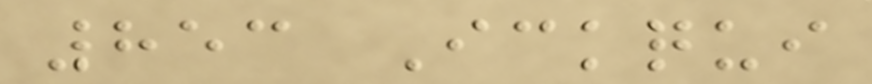853 Ickqui
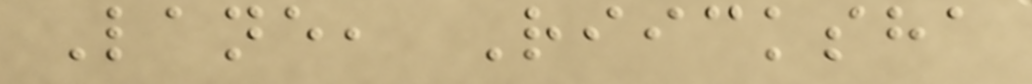Lane, Riicksha
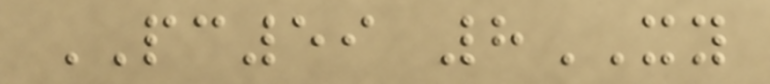PC59 8XY
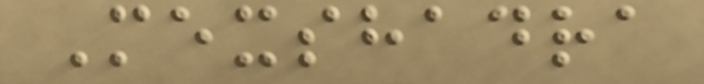Mexshadra
